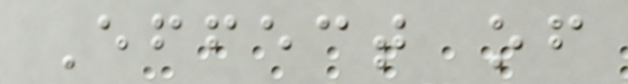Effect of
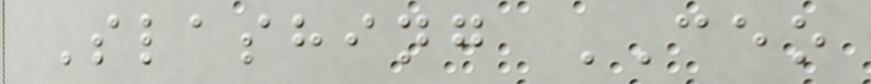Slashing CEO
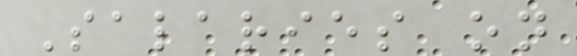Salaries on
